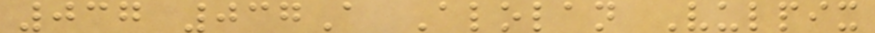037 037A Alolan Vulpix
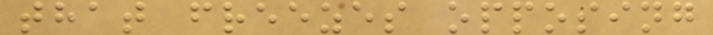that freezes opposing
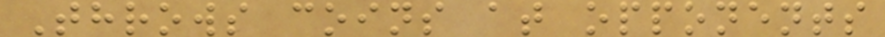Throws coins at opponents
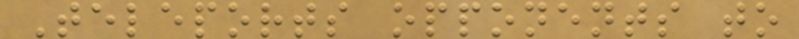Teleports opponents to
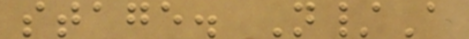stage. N/A
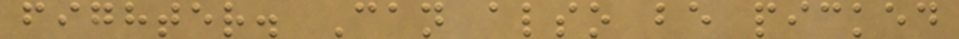fighter. Can also be picked
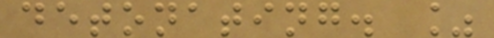detonating. %
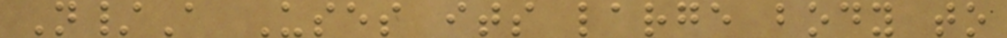N/A Uses its large body to
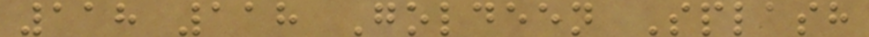118 118 Goldeen Splash
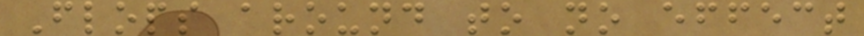Flops around to no effect
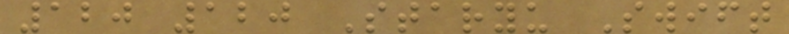120 120 Staryu Swift
